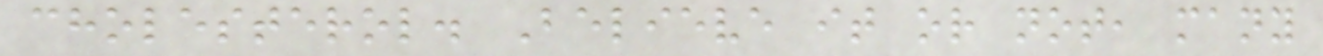cholesterol. Believe it or not, many
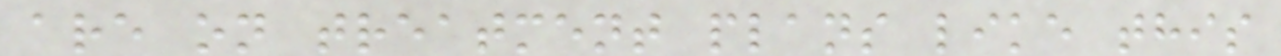are on treatment plans like this
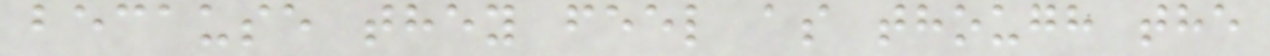because they feel as though the
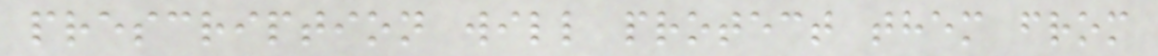prescription will protect them from
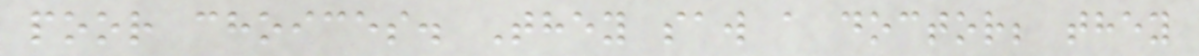poor choices. They saw a doctor; they
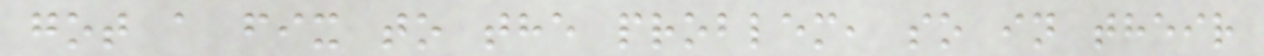got a fix to the problem, so in their
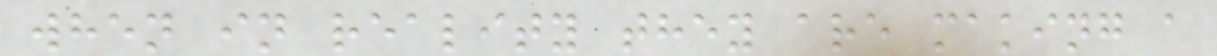when in reality they are making a
